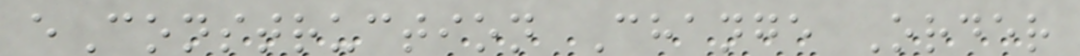eConstruction Change Order
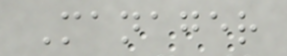Manager
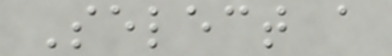Select a
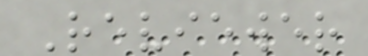Reviewer
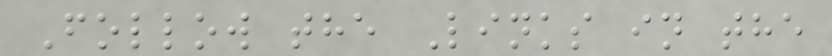Follow the Links in the
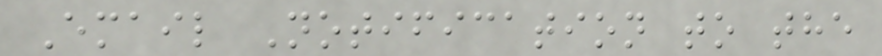Email Notification to the
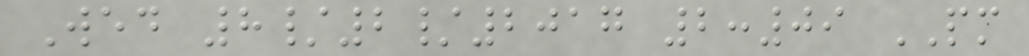Wed 8/2/2017 2:09 PM
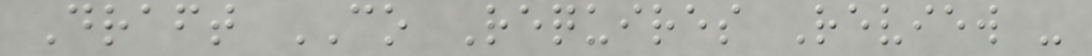Draft CO Requires Review -
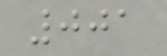001
